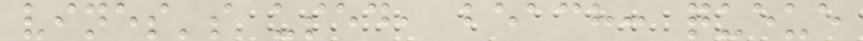vines's used, beach: queue
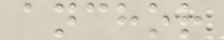anchor
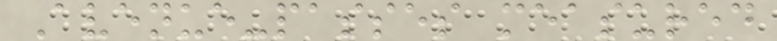Avenue-passes measured
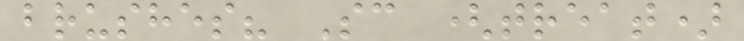brushes? Sc (treat)
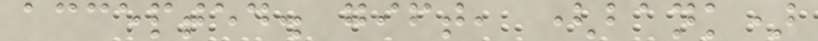accepted. gift, (bank)
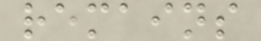remains
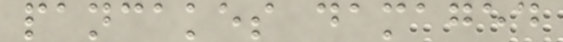pancakes damaged
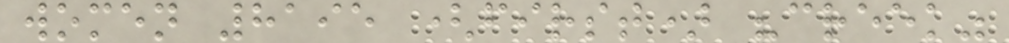women 8195 (first) "creek"
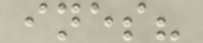ines?
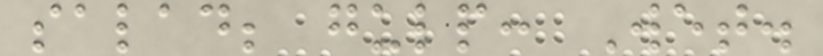salad; gulp: Wet.
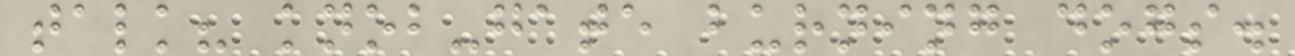talk? knob-gate burning dogs.
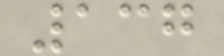137
